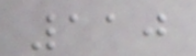110
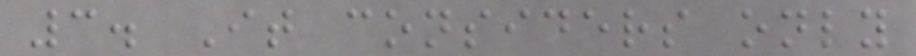3. It considers only
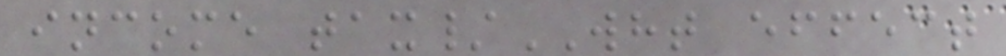income tax/WHT effect
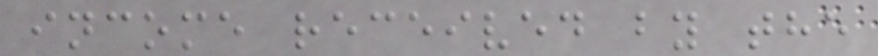income received by the
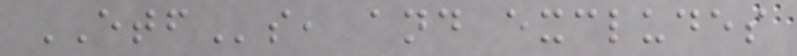ETFs, and excludes
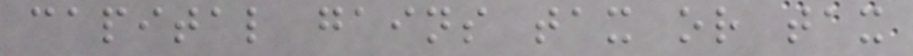capital gains tax or tax
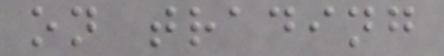on trading
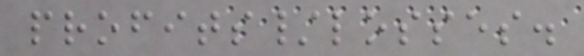profits/losses.
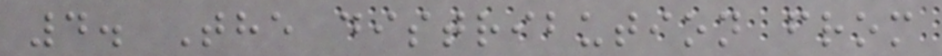4. The distribution from
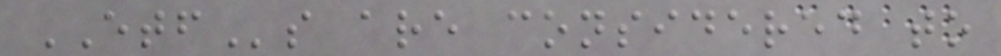ETFs are considered to
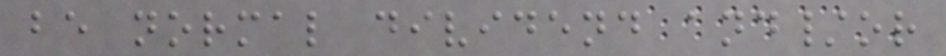be normal dividend and/or
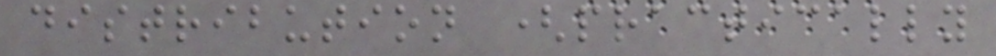distribution (practically
